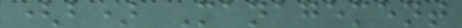(b) Management
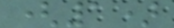(1)
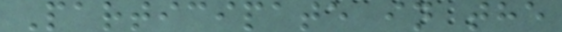Participate in the
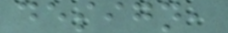design,
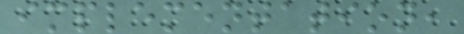implementation,
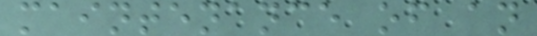maintenance of an
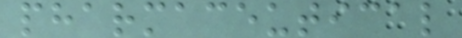pharmaceutical
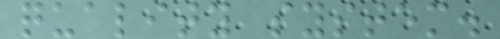quality system.
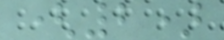(2)
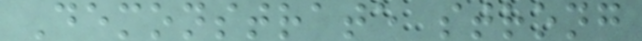Demonstrate strong
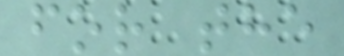for the
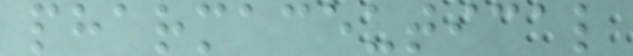pharmaceutical
